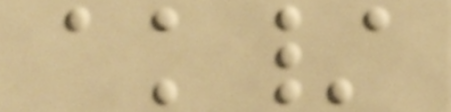ak/
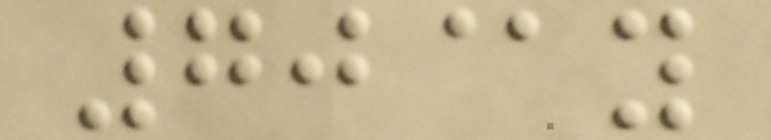70@y
